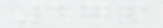176
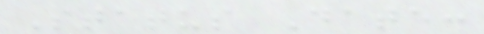Status Date:
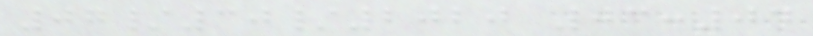07/30/2020 03:04
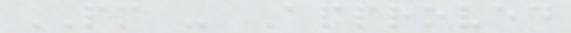PM - Approved
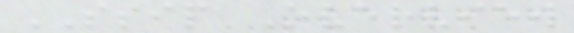SSIP Overview
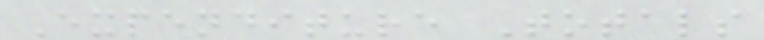Expenditure Totals
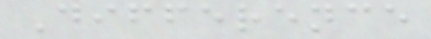Difference
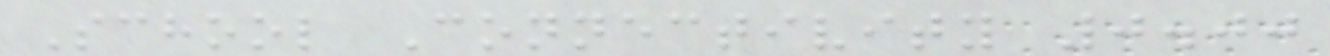School Connectivity 0.00
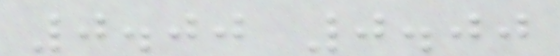0.00 0.00
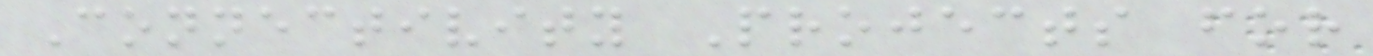Connectivity Projects for
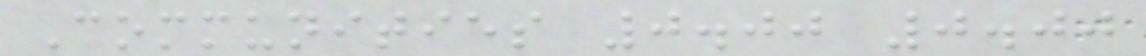Communities 0.00 0.00
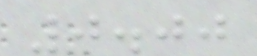0.00
